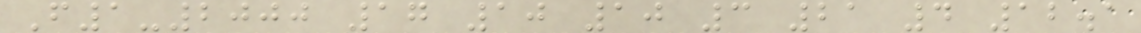F1-2000 17 10 10 3 21 4 12.1
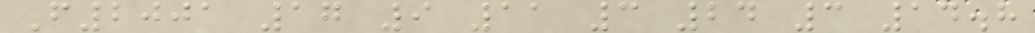F2001 17 9 11 3 24 3 14.8
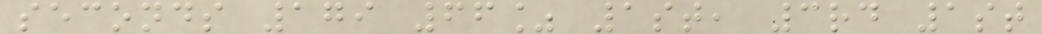seconds 179 66% 1st, 3rd 1st
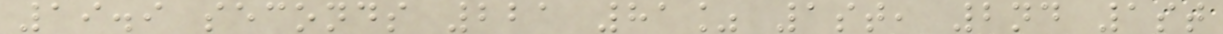19.9 seconds 221 81% 1st, 2nd 1st
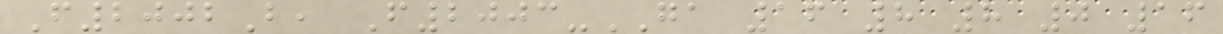F2002B, F2003-GA 16 8 8 0 16
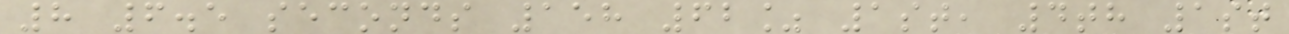8 6.5 seconds 158 62% 1st, 4th 1st
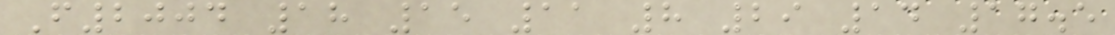F2004 18 15 11 8 29 14 17.5
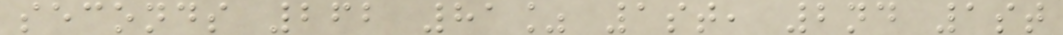seconds 262 81% 1st, 2nd 1st
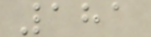181
